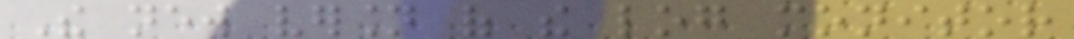The new version of the log monitor
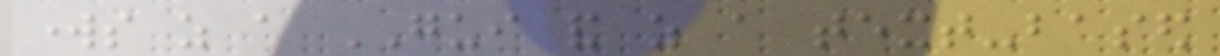works as a GUI and as a text-based
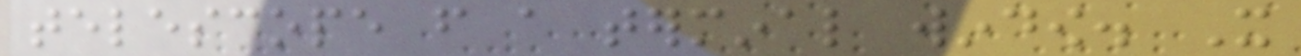telescope from a terminal window. It
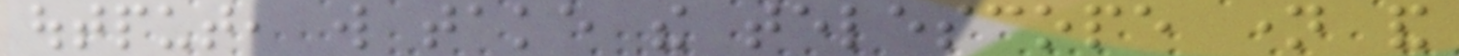output, will take the telescope name and
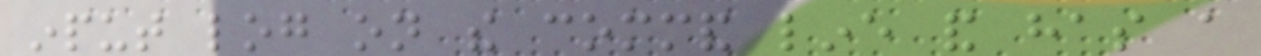input log on the command line and has a
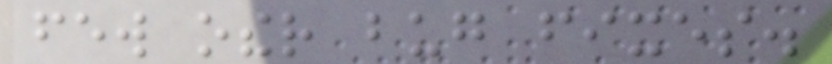few other bug fixes.
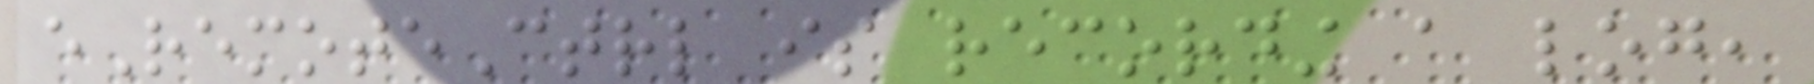eRemoteCtrl is recording a log,
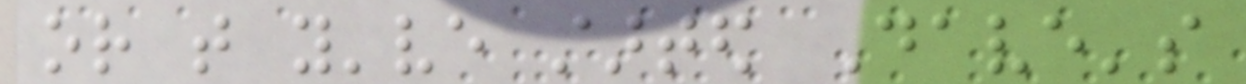or that you've started Dave's
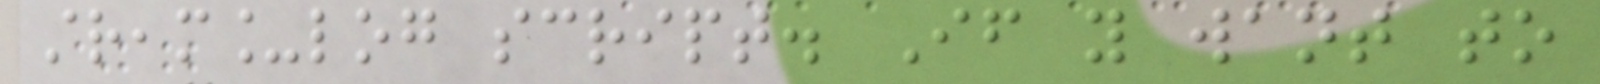stream_log script. If you want to
